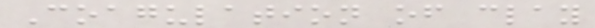Coagulation of clay
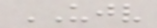UJV
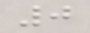0
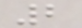2
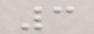3
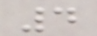4
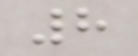8
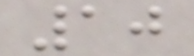10
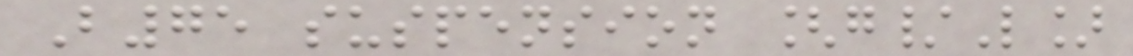B75 suspension [g/L]
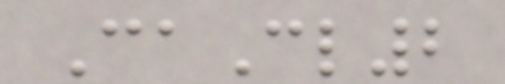CaCl2
